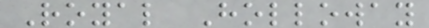Royal Holloway
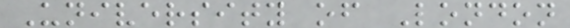University of London
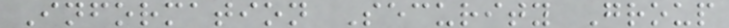Information Security Group
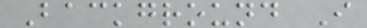Background I
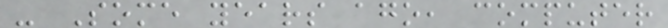- Some years ago, computer
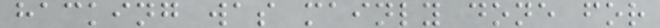hacking was mainly done for
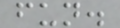fun.
